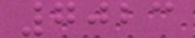7023
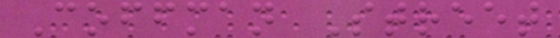Coffman Street
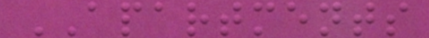APARTMENTS
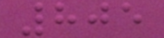805
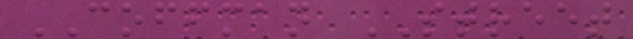COFFMAN STREET
